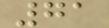71
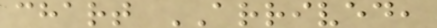chart ARRIVED,
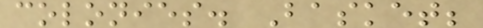colonies. Basket;
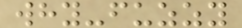why-fuzzy
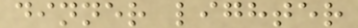dinner lighter
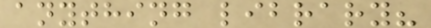anything library?
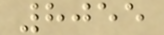8055
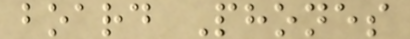board Phones
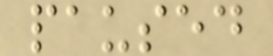paused
